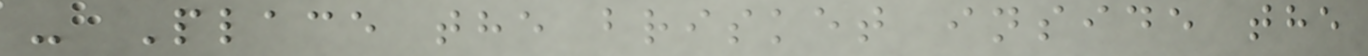- Place the brisket inside the
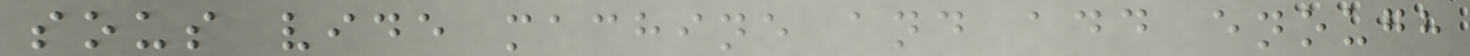sous vide machine and add enough
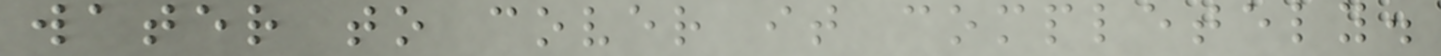water to cover it completely.
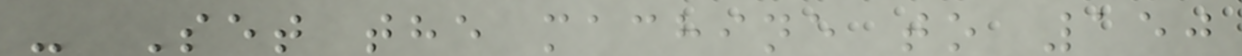- Set the machine to 150
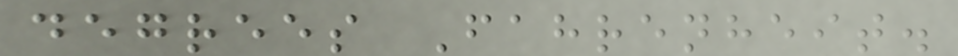degrees Fahrenheit.
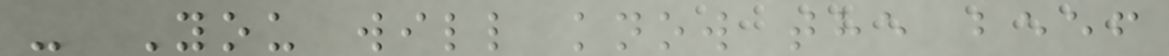- You will know the beef
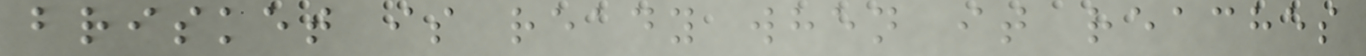brisket is ready when it reaches
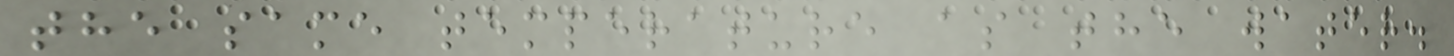the same temperature as the water.
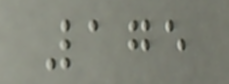175
